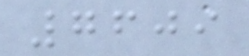7609
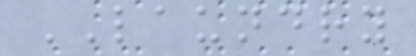LAUNDRY
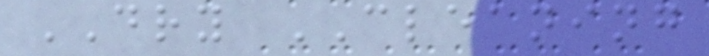DRY CLEANING
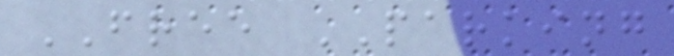FREE PARKING
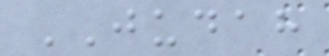JUDAH
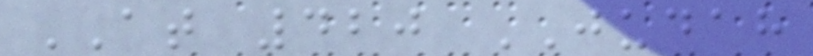AT 420 JUDAH
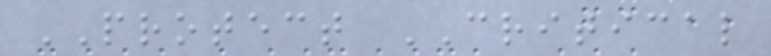PROTECT CRITICAL
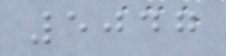5047
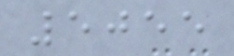5055
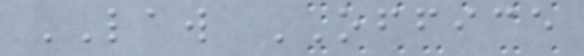LAW OFFICE
